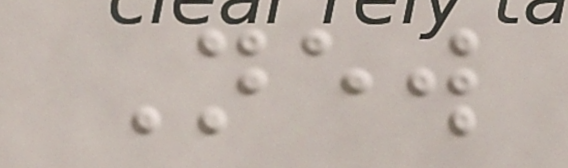New
